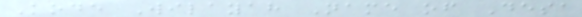Kode Wilayah Name of Desa
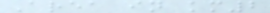Area in km2
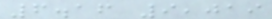6.16 9,019
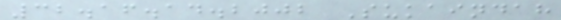32.16.14.2002 Sukaindah
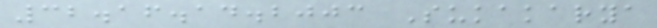32.16.14.2003 Sukakarya
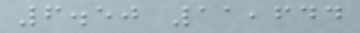6.50 11,644
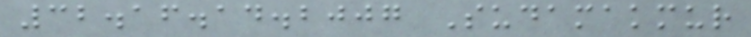32.16.14.2007 Sudamakmur
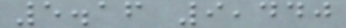5.16 9,440
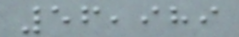56,989
